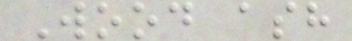Wood ash
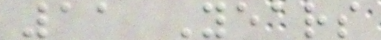11 Years
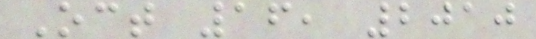Oct 16, 2010
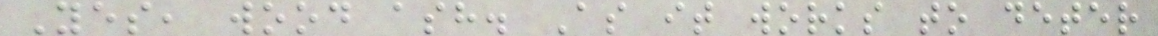Yes, wood ash. As it works to deter
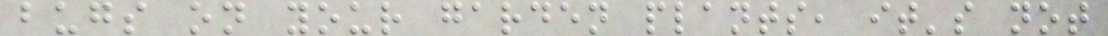bugs on your garden plants, it's not
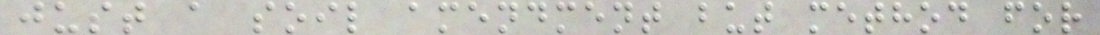just a soil amendment but method for
